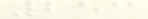253
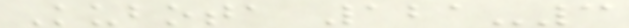Kubota 121-3
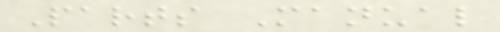Parts Manual
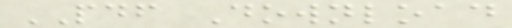PDF Download
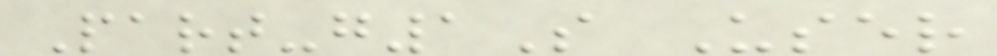Part-g1S User
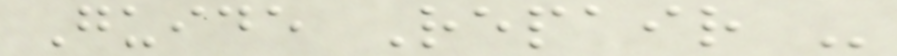Guide Repair -
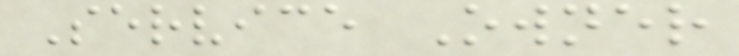Service Owner
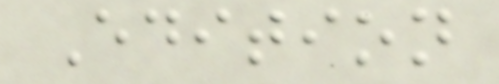Edition
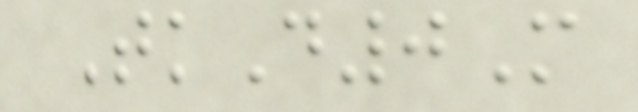TkD0M
